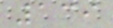139
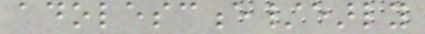adolescence/early
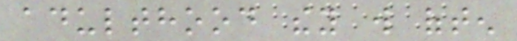adulthood they will often
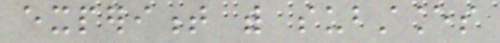experiment with substances
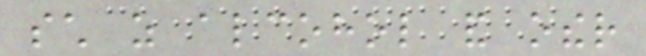such as alcohol and other
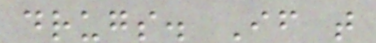drugs. If that
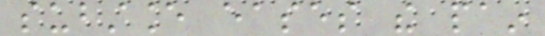substance eases the pain
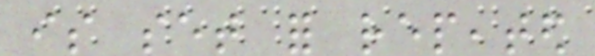is set for repeated
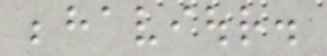behaviour.
